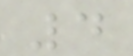4
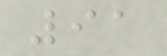91
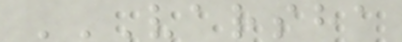VARSHA
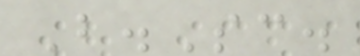B.Sc.
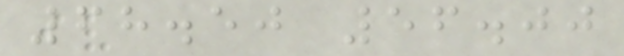68.50 56.00
